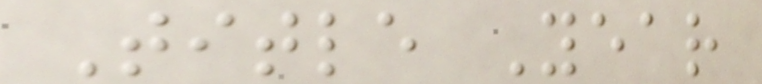Title Year
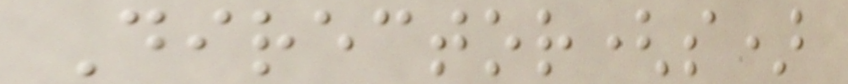Director(s)
